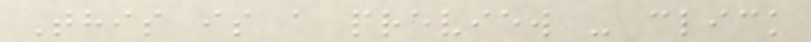This is a preview - click
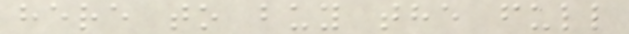here to buy the full
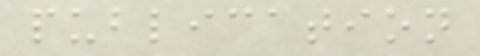publication
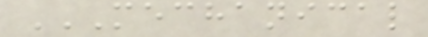MECHANICAL
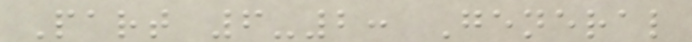Part 6-2: General
